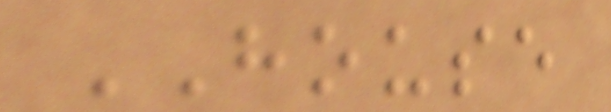HOUSE
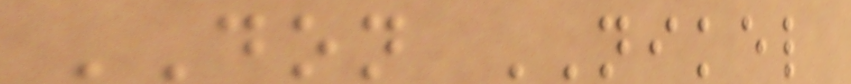DON NIKEL
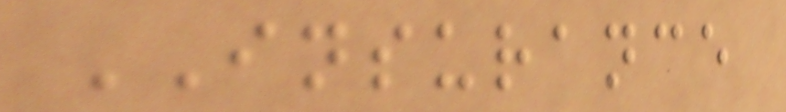INSURANCE
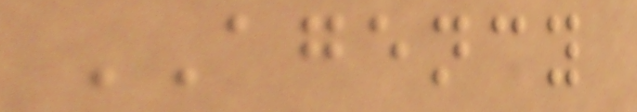AGENCY
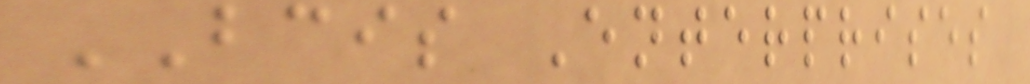BCIS Enterprises
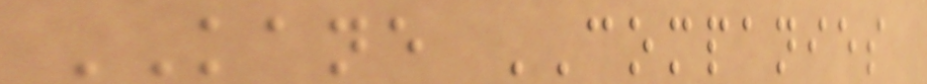KANE COMPANIES
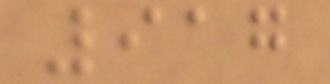917
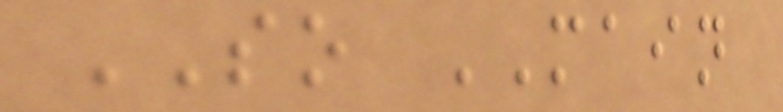SO MAIN
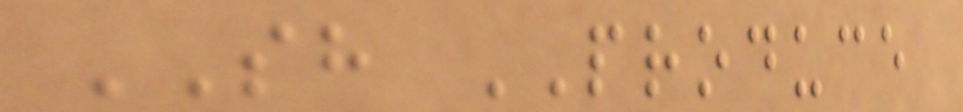SH PRODUCE
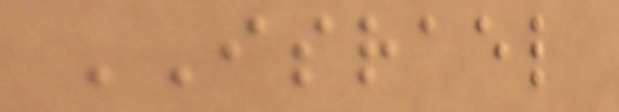ISRAEL
